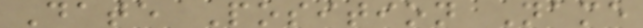Date Position Name
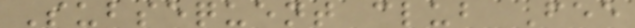Subsequent club Fee
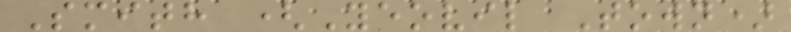Smith (Yeovil Town)
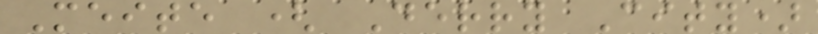Meite ( Derry City)
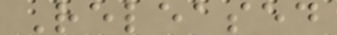Released
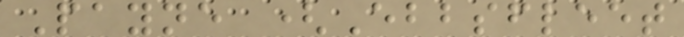Payne (Ebbsfleet
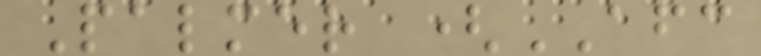Palmer (AFC
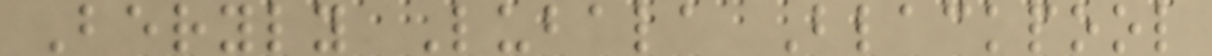Beryly Lubala Blackpool
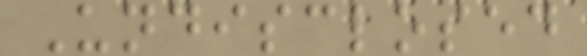Undisclosed
